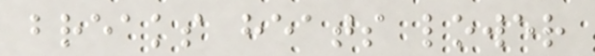breaks heats lower
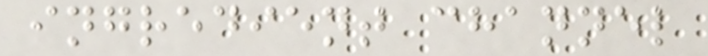ingredient channel
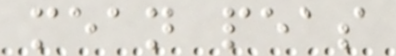mean peas
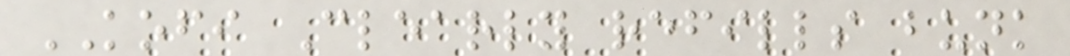KOFI Clearly refills bunk
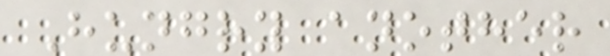Hungry another
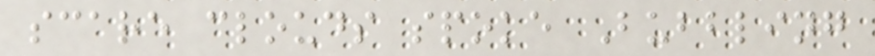scare clouds spoke Bubbling
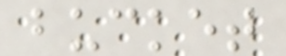bucket
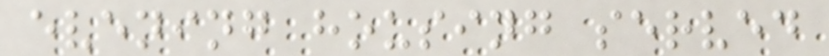evening housing served
